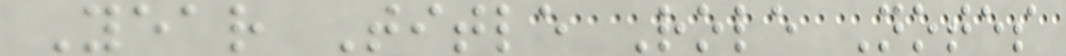Year Title Role Notes
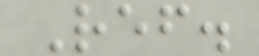Ref.
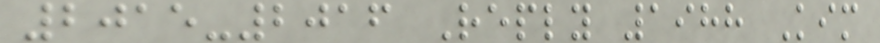2015-2016 Reply 1988 Kim
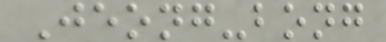Jeong-bong
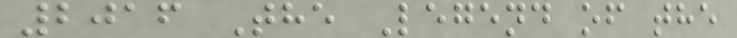2016 The Legend of the
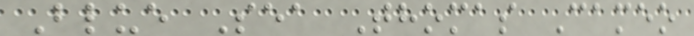Blue Sea Thomas Cameo
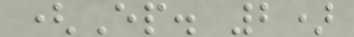(Ep. 2)
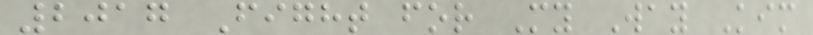2017 Fight for My Way Kim
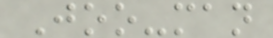Joo-man
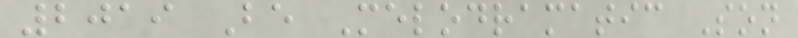2019 Be Melodramatic Son
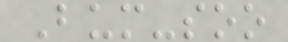Bum-soo
